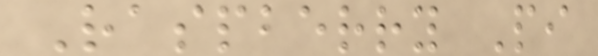Raspberry Pi
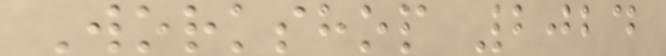Workshop 2024
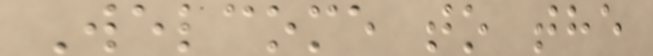Welcome to the
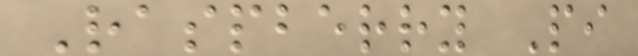Raspberry Pi
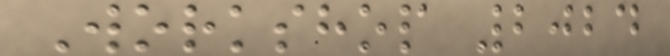Workshop 2024
